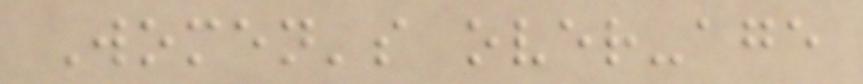Women's over-age
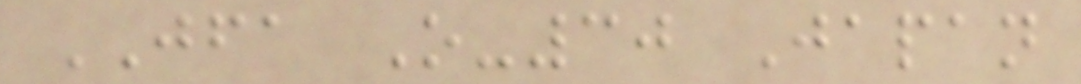JFA O-30 Japan
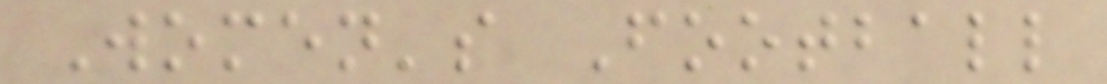Women's Football
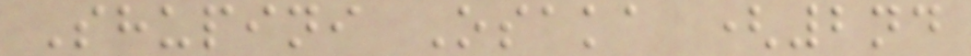Shupini Osaka (2nd
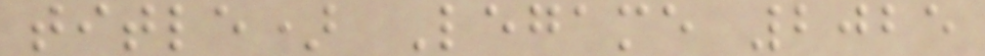title) Legame 2025
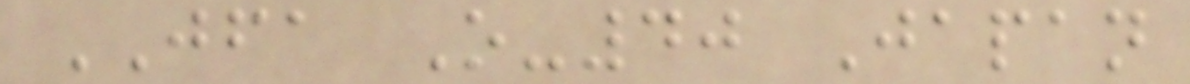JFA O-40 Japan
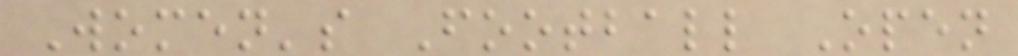Women's Football Open
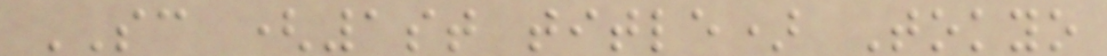SC (1st title) Tokyo
